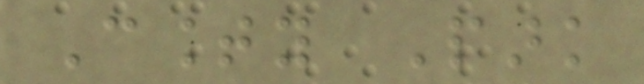County Park
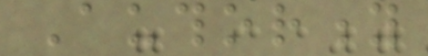Authority
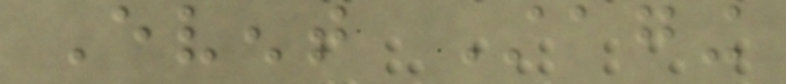Event Staging
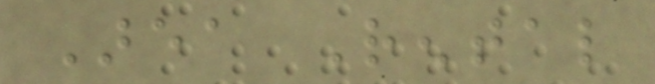Area Rental
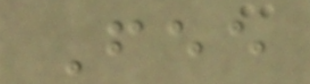Fee
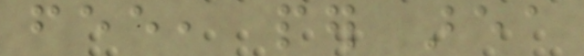fee, per area
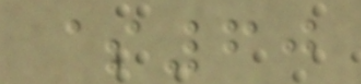$60
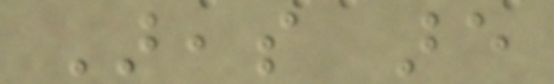Areas are
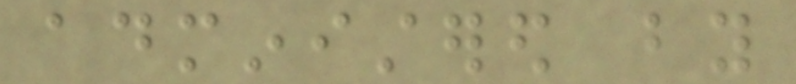administered by
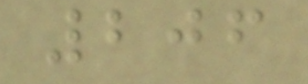206
